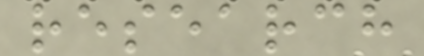research
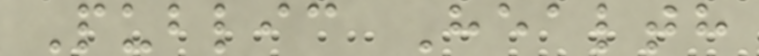Public Health
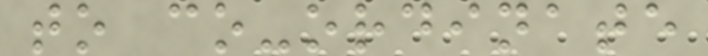to co-ordinate
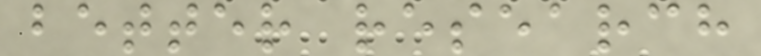better research
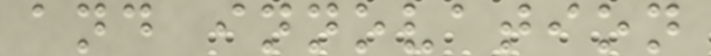and innovation
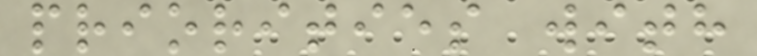priorities with
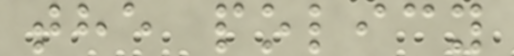the policy
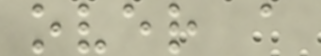over a
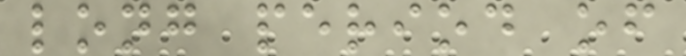long period of
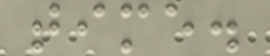time.
